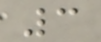3
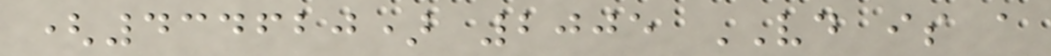(434620) 2005 VD is a
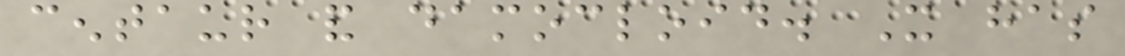centaur and damocloid. It has
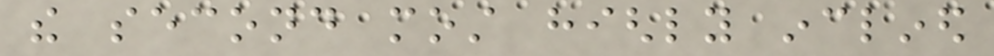the second most highly inclined
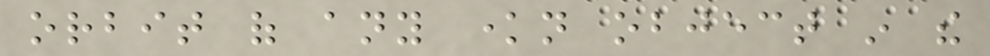orbit of any known object in the
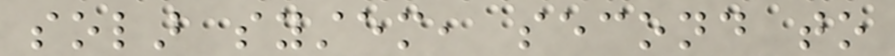solar system, second to
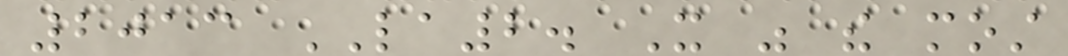2013 LA2. It was the most
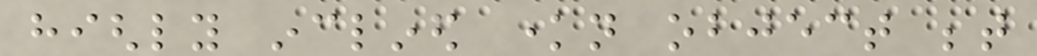highly inclined known object between
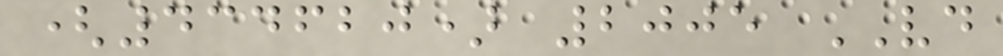(434620) 2005 VD
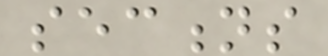sections
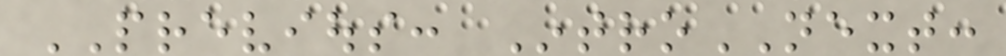PREVIOUS: IntroNEXT:
